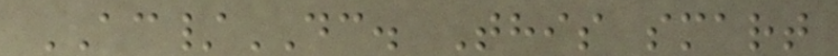AC/DC. This smart
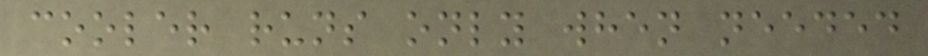cooler runs only when needed
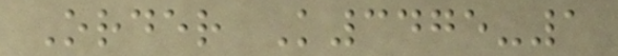Order K3475-1
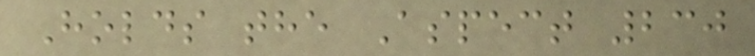Holds the Aspect 230
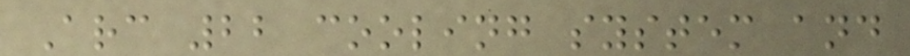Arc 22 cooling system and
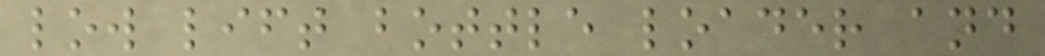low lift bottle loader and
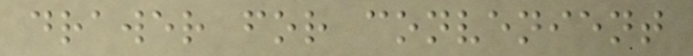drawer for convenient
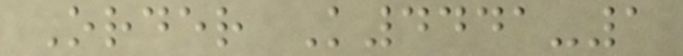Order K4441-1
